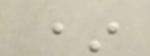*
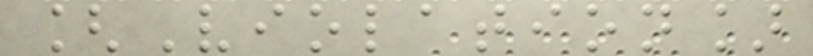[Violation]
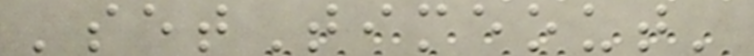'setTimeout'
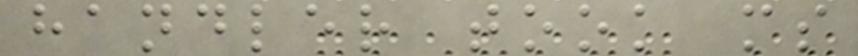handler took ms
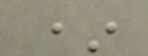*
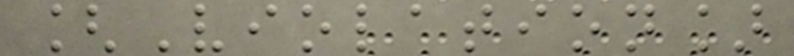[Violation]
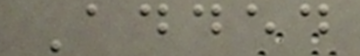Added
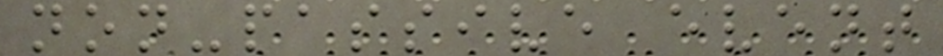non-passive event
